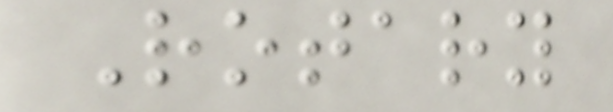Rotary
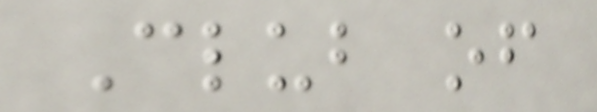Club of
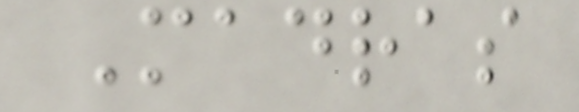Madras
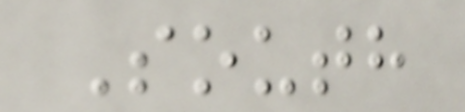South
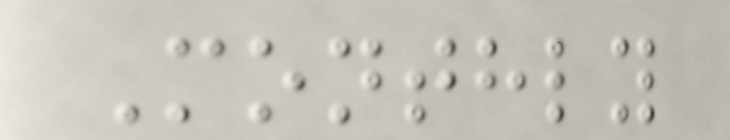Monthly
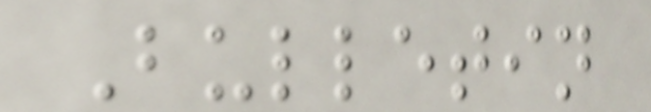Bulletin
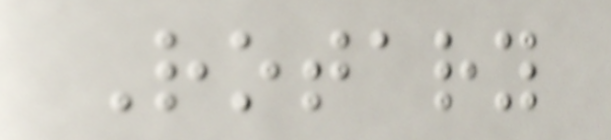Rotary
